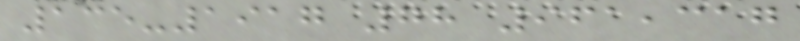135-1917 78 961,317
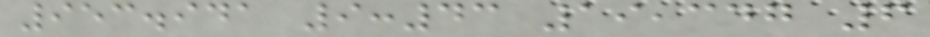953.941 9:43 19,347 6
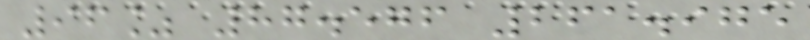96% 87.576 261.975
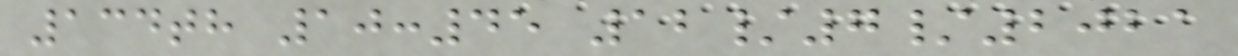134th 10:45 12/7/2021
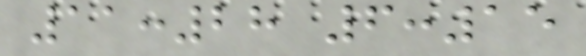11:28 6:15
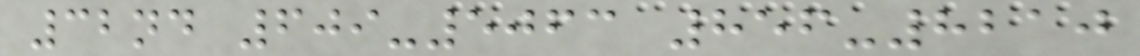32nd 609-5063 856-8210
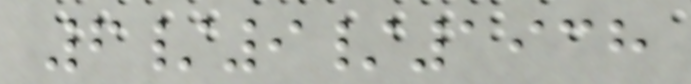6/9/1938
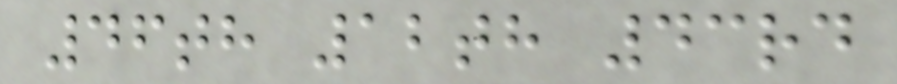46th 12th 43rd
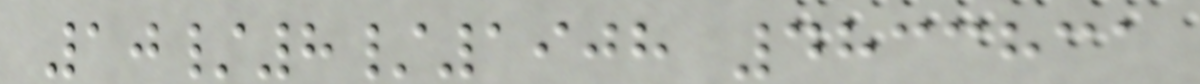10/8/1908 4833831
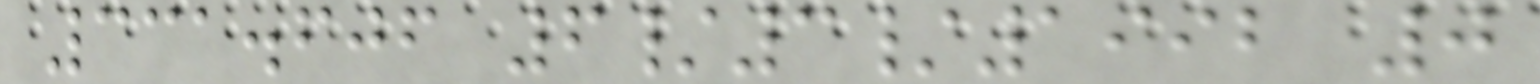331.606 6/3/1992 0
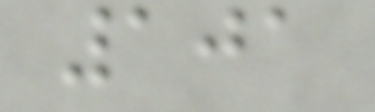101
